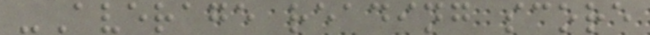-Average reading score
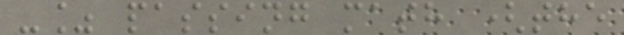-% passing math (the
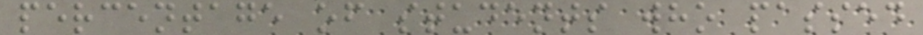percentage of students who passed
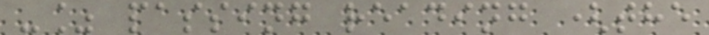-% passing reading (the
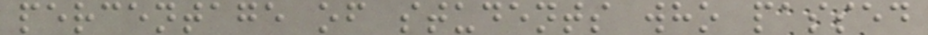percentage of students who passed
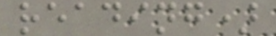reading)
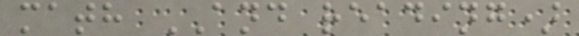math AND reading)
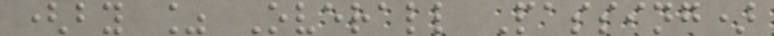(by % Overall Passing)
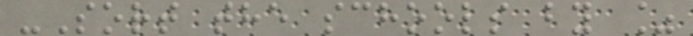-Sort the schools by %
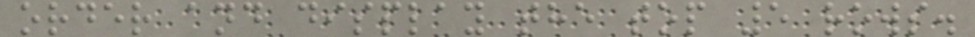order and display the top 5 rows.
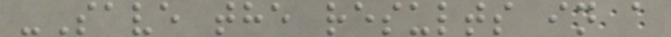-Save the results in a
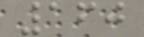160
